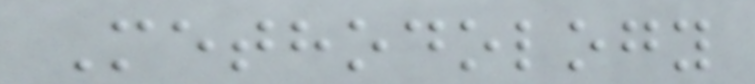Methodology
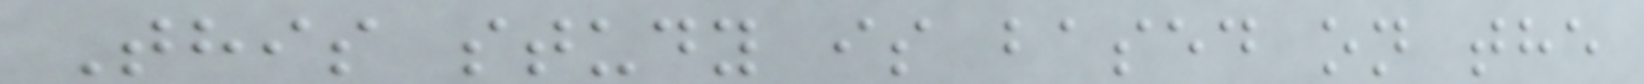This study is based on the
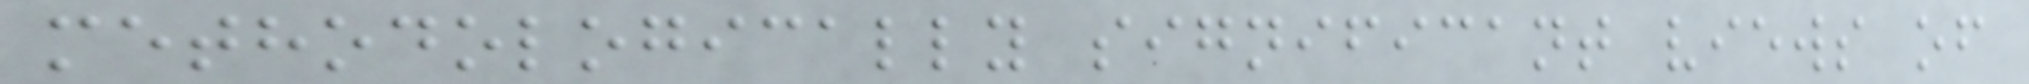methodologically significant views of
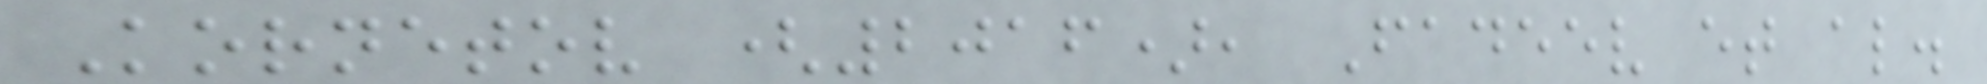Kornetov (2016), Fadeev et al.
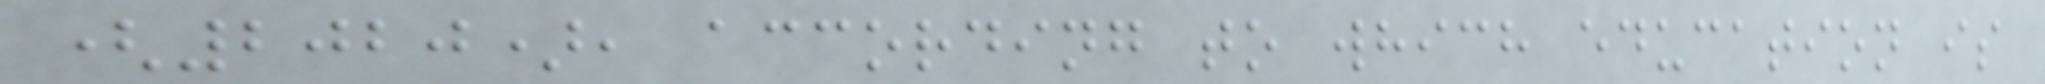(2020), according to which education is
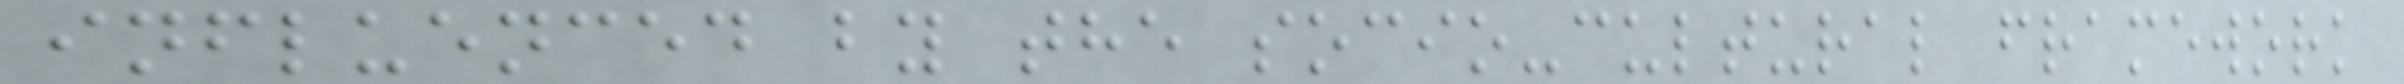influenced by the socio-cultural framework
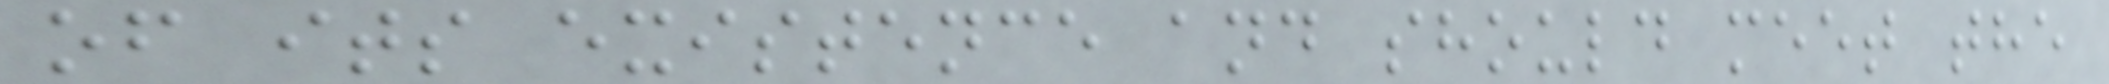of its existence and should meet the
